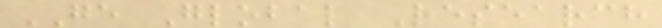GE Global Research
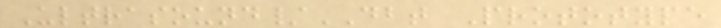Ultrasound/DBT Prototype
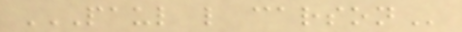PAUL L CARSON
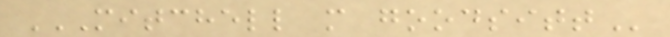MITCHELL M GOODSITT
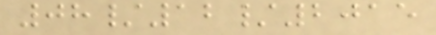08/12/2015
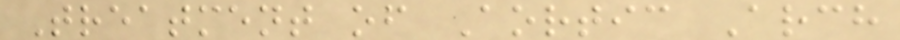Treatment of Aortic Arch
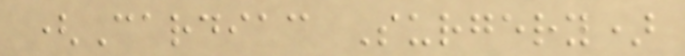(Cardiac Surgery)
